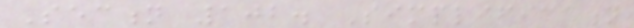Section 102. Simplification
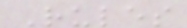Rules
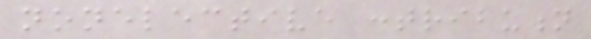nonelective contribution
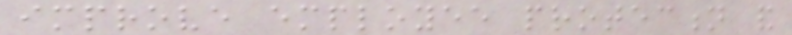improve employee protection and
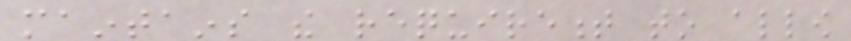maintains the requirement to allow
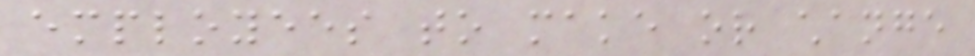employees to make or change
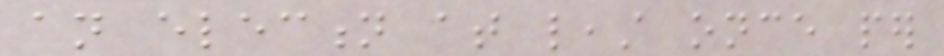an election at least once per
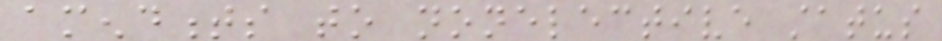amendments to nonelective status
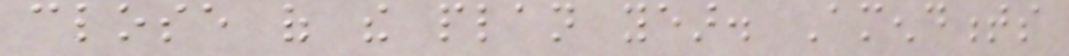close of the plan year. Amendments
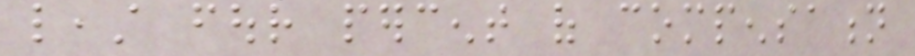least four percent of compensation
